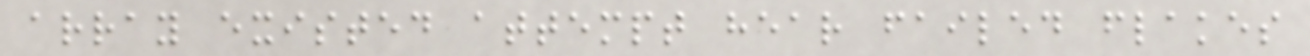array existed attempt hear failed flakes
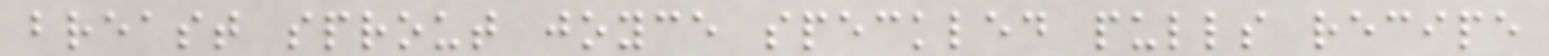breast sprout joyce speckled pulls recipe
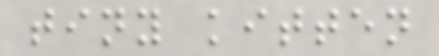tiny kitten
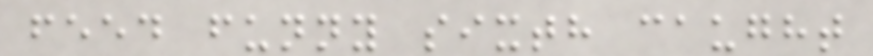feed funny sixth caught
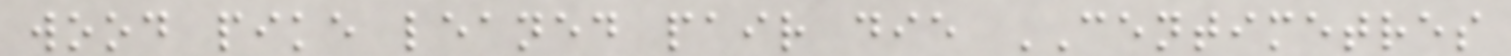wood pike leaned pair die CENTIMETRES
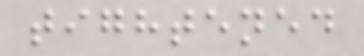tightened
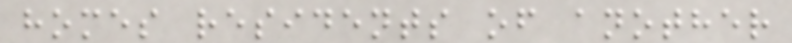homes residents of another
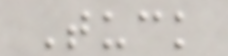Tuck
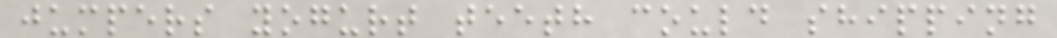jumpers yogurt teeth could shipping
